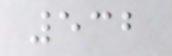532
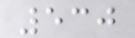530
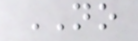NO
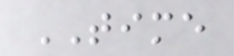TIME
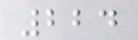224
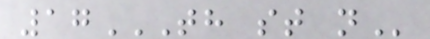17TH ST N
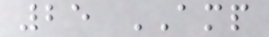25 AMP
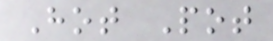Hot Pot
